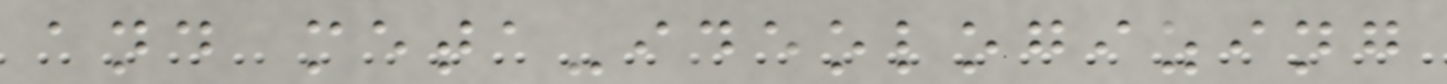and meta-ideologizing
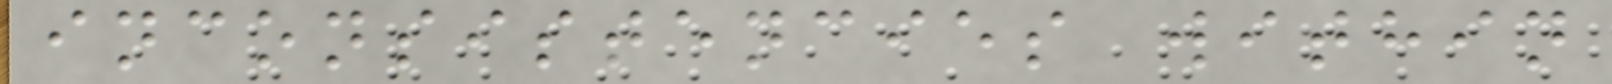inconsistencies within
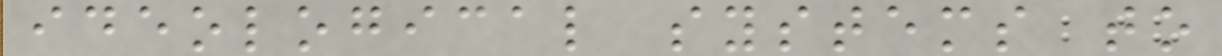ideological systems to
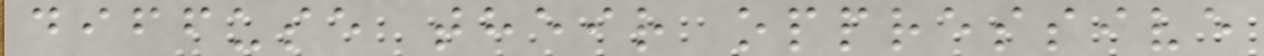diffuse their oppressive
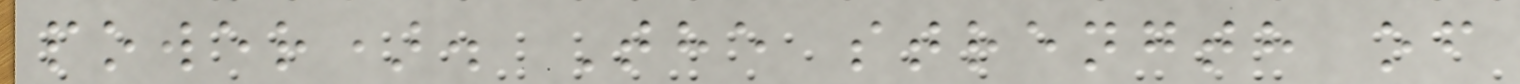power). The strength of
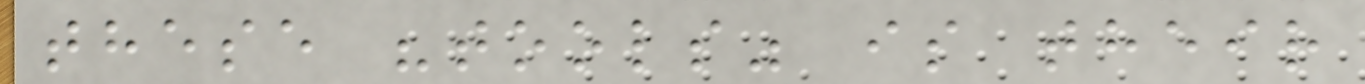these "tools" is their
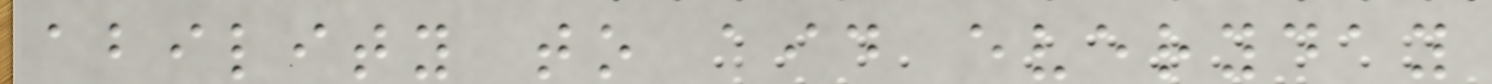ability to aid everyday
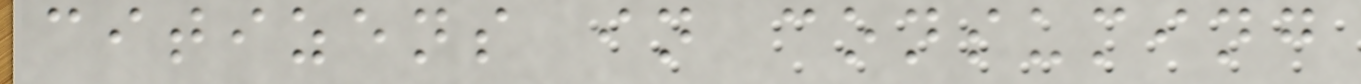citizens in consuming
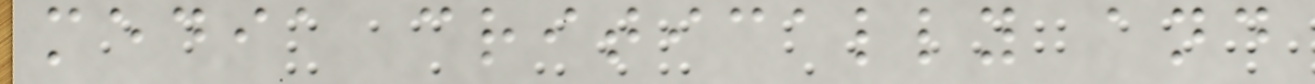media critically and
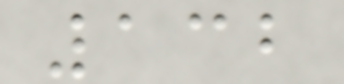132
